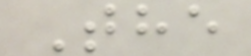The
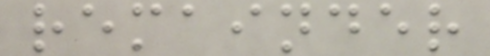remainder
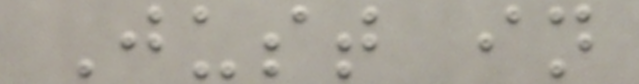Just in
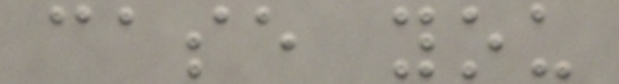case you
